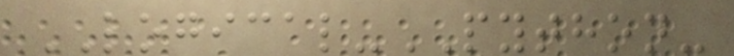LOGICAL-PYTHON-
